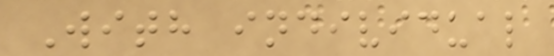With individual
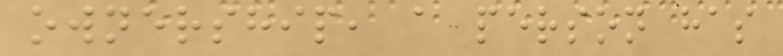ownership, a person has
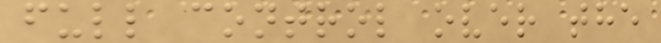full control over the
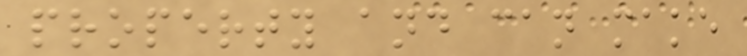property and can make
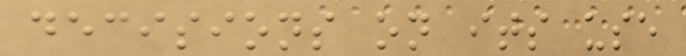decisions on its use
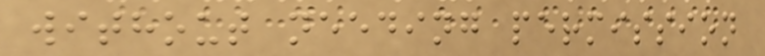without needing permission
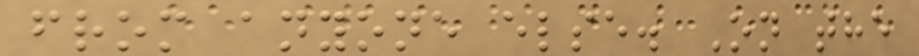from anyone else. On the
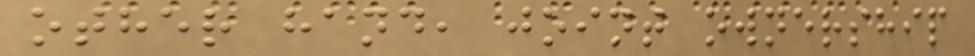other hand, joint ownership
